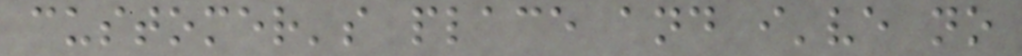customer's place and i've no
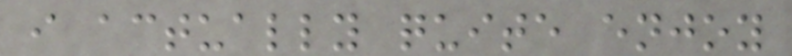i actually quite enjoy
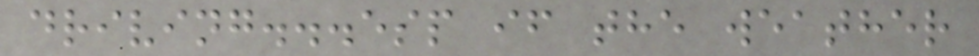driving...esp if the weather
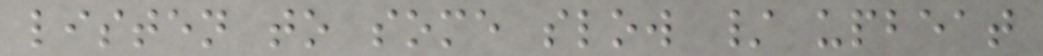listen to some slow / upbeat
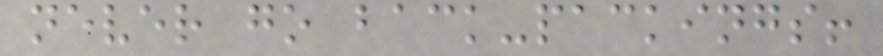never go back-packings!
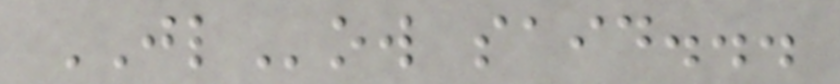JLow said...
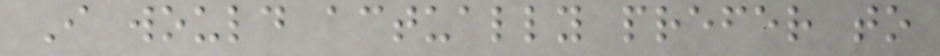I would actually prefer to
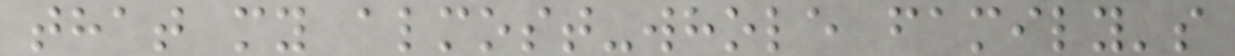that my almost-whole family's
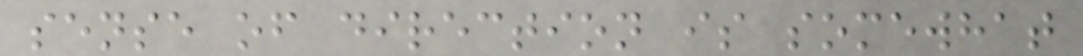sense of direction is somewhat
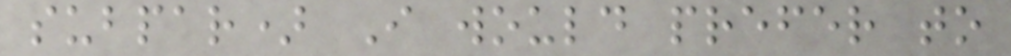subpar) I would prefer to
